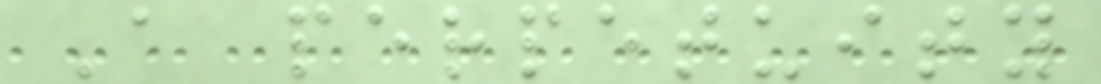A perpetuity
